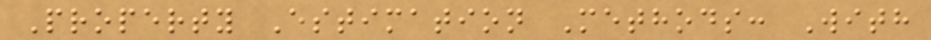Property Estimation Methods: With
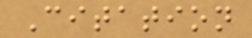Citation
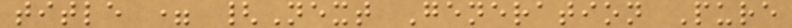title = {Next Generation Pure
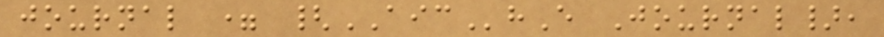journal = {AIChE Journal},
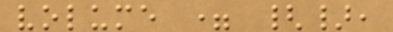volume = {},
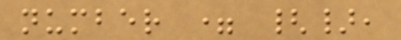number = {},
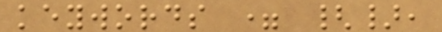keywords = {},
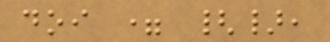doi = {},
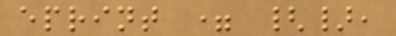eprint = {},
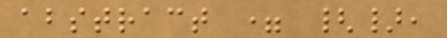abstract = {},
